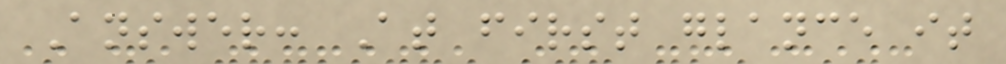Answer: At first glance it
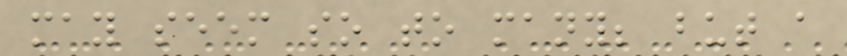may seem so to many; but a
